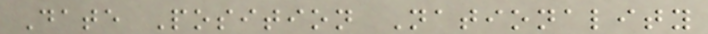Date Position Nationality
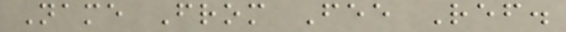Name From Fee Ref.
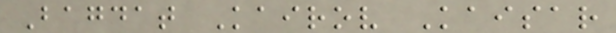Bagdat Kairov Kaisar
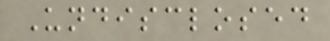Undisclosed
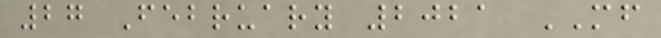27 February 2021 MF
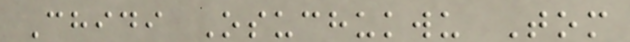Chidi Osuchukwu Tom
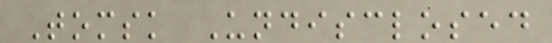Tomsk Undisclosed
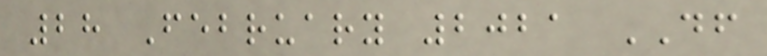28 February 2021 DF
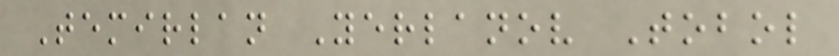Temirlan Yerlanov Tobol
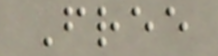Free
